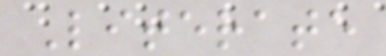Literate
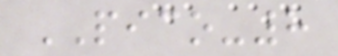PICO-8
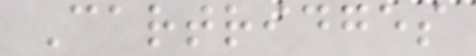Cartridges
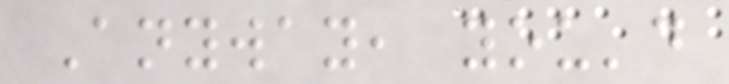Anyway, you'd
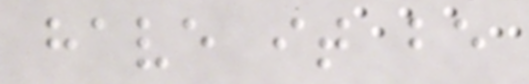have it be
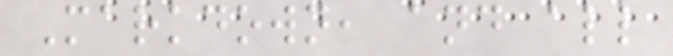Markdown, and all
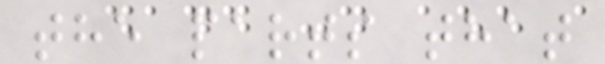the parts that
